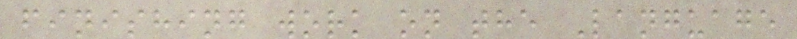finishing work on the Language
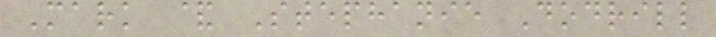Mark & Stephanie Dodrill
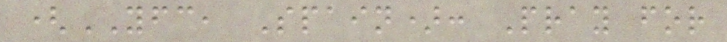(YFC, Spain): Pray for
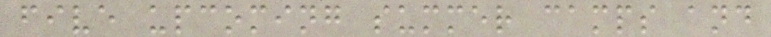five upcoming summer camps and
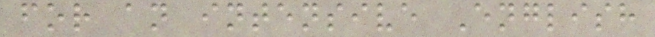for an intensive English
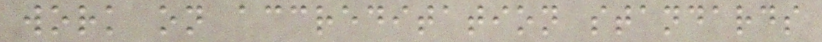work on accreditation standards
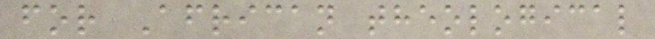for African theological
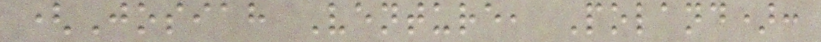(Josiah Venture, Poland):
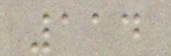114
